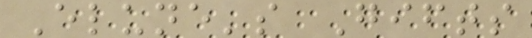Elune's Gifts
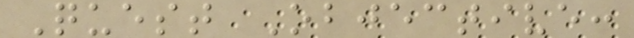Quest Objective:
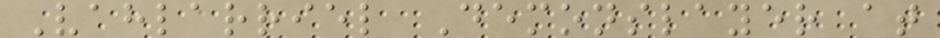Vahlarriel Demonslayer at
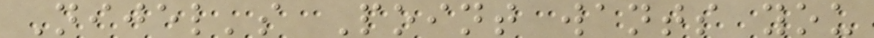Nijel's Point wants you
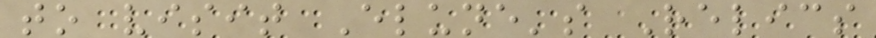to visit Elune's Relics
